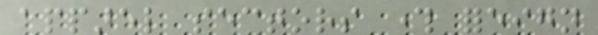apparel sectors through foreign
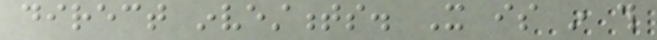direct investments. It is in this
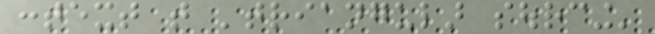context that 'triangular sourcing'
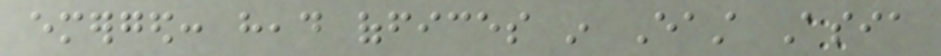emerged: head offices in East Asia
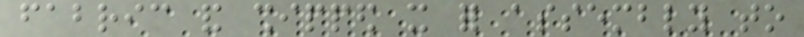fabric and shipped it for assembly to
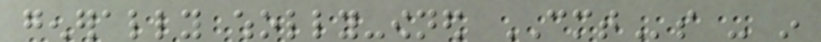generally wholly-owned CMTs - in
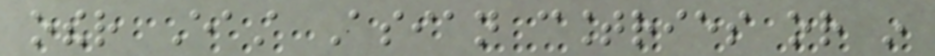other East Asian countries or in
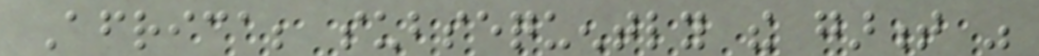Africa; subsequently the garment was
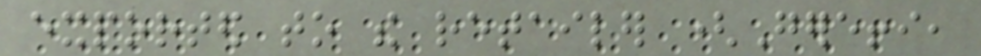exported to the retailer (Gereffi,
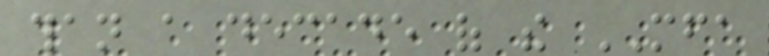than a decade of the MFA
